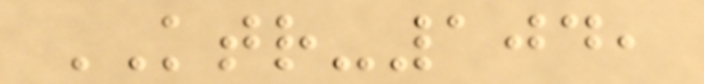KTR-104,
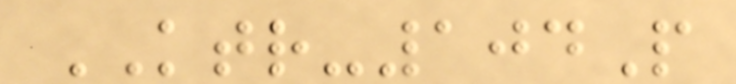KTR-104P
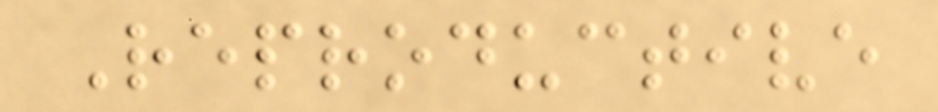Reproductive
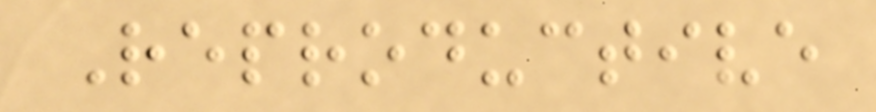Reproductive
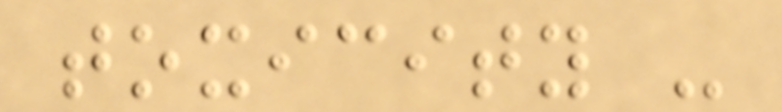toxicity -
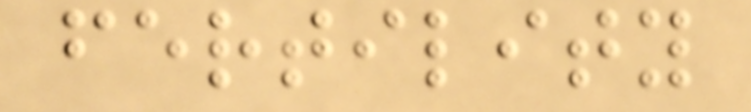fertility
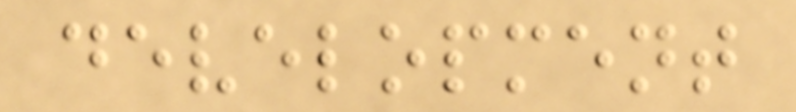development
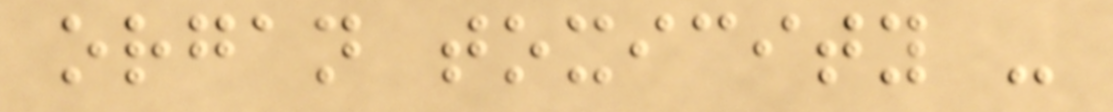organ toxicity -
